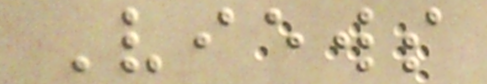Views
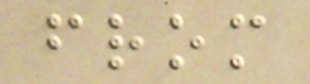from
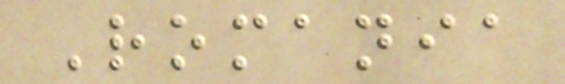Romania
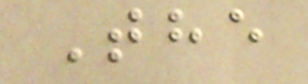The
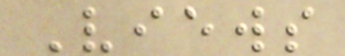Views
